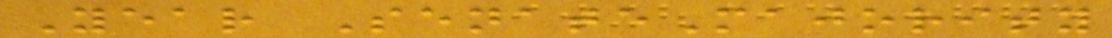Year SenateMajority
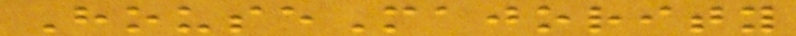HouseMajority
